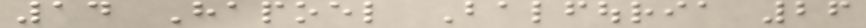14 Hapoel Balfouria 26
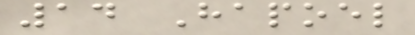14 Hapoel
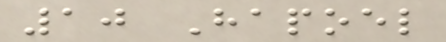10 Hapoel
